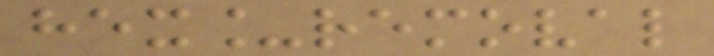hex_removal
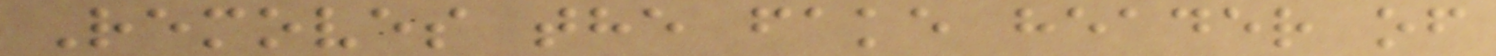Removes the fake header of
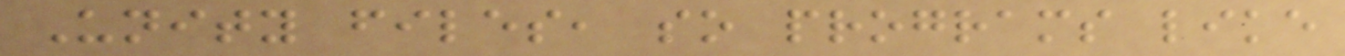Unity files, so programs like
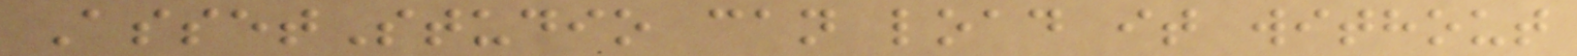AssetStudio can load it without
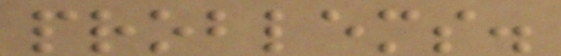problems.
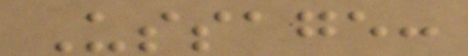Ussage:
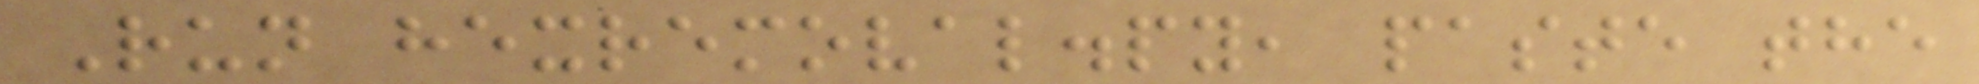Run hexremoval.py, paste the
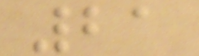21
